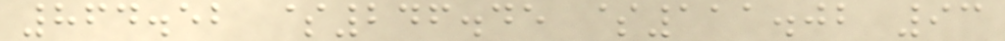864.52 $246.45 $111.02 93
